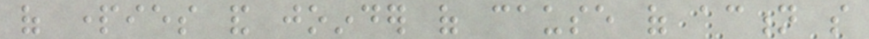of parties and joinder of cause of action so
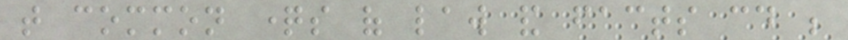that common questions of law and facts could be
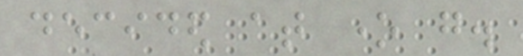decided at one go.
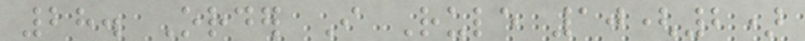28. Order I Rule 10(2)
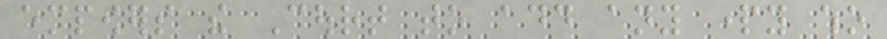empowers the Court to add any party who
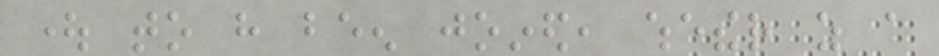ought to have been joined, whether as a
